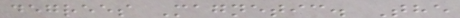degrees Magnetic. The
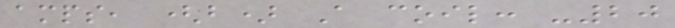amps, (b) A coil: -20
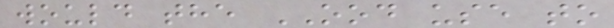would the OOD use to
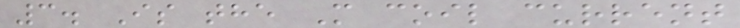3. Is the M coil current
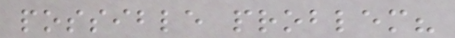possible problem?
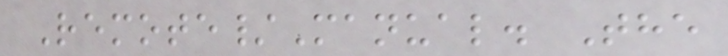Remote/Manual. The
